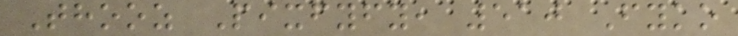Thooz Pixfyfy, 510 Fyko
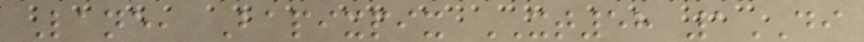Lane, Bapixpix XT58 1DI
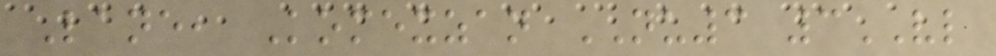Lane, Komexzan NU3 3VL
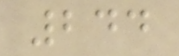244
